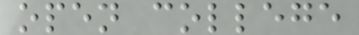open college
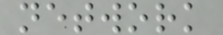network
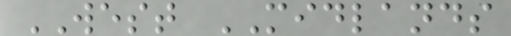WEST MIDLANDS
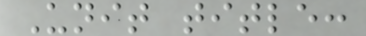Unit title:
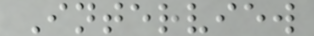Interview
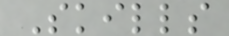Skills
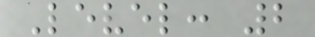Level: 2
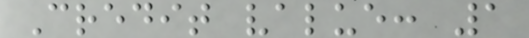Credit value: 1
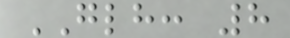GLH: 8
